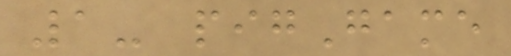1- pigGame
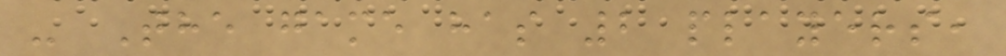- The game has 2 players,
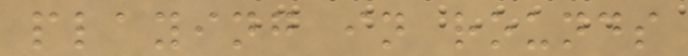playing in rounds
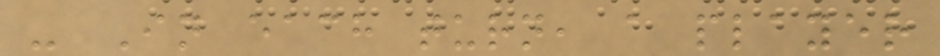- In each turn, a player
